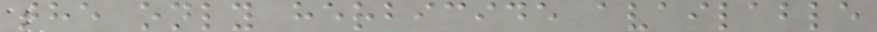the only herbicide available
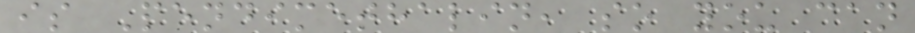is Pendimethalin, so you can
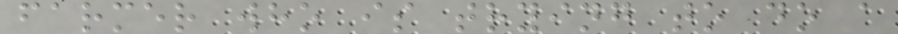farmer who is trying to do a
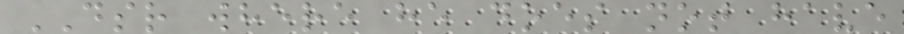DSR where he does not have
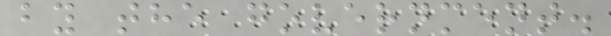by the government.
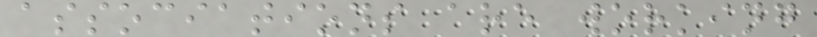associations are working
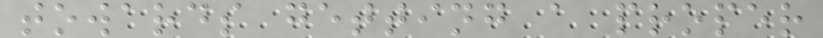towards getting a proper
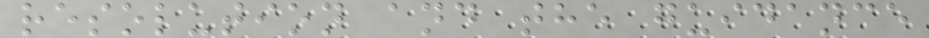resolution and the guidance
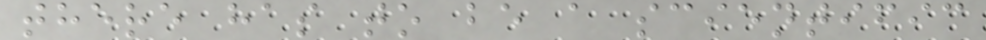there has to be a scientific
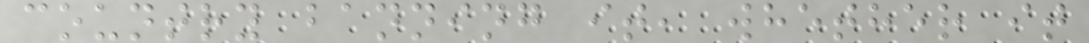country banning it, whether it
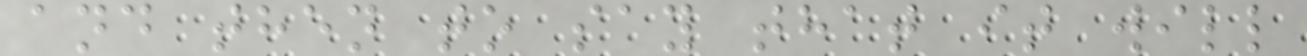and then to say that it will
